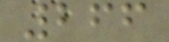266
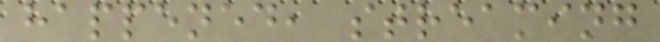happened, streaming
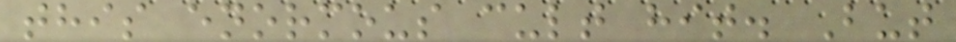this enormous cult hit. But
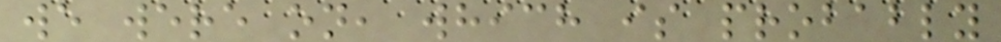we were on, which is probably
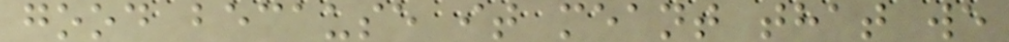good because it meant that we
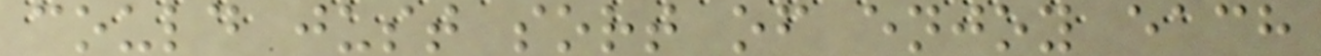could just sort of enjoy each
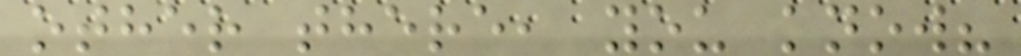other there, you know?
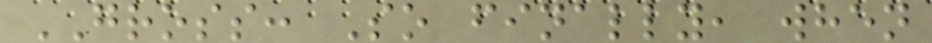GROSS: So finally, when
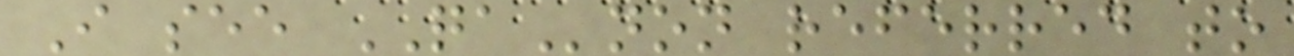I see QAnon referred to
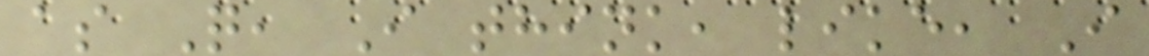as Q, I think, like, I
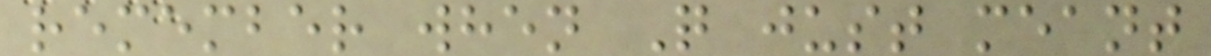remember when Q just meant
